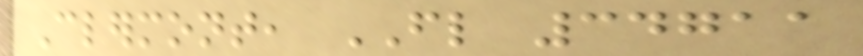Clermont, FL 34711
